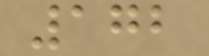172
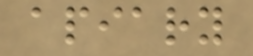apiary
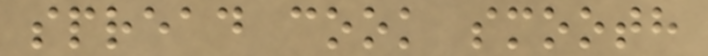spread cook smooth
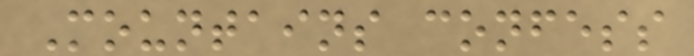Mountains confess
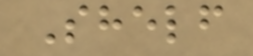Shelf
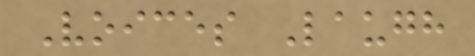Voices Laugh
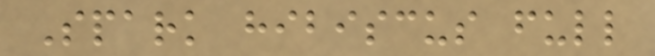Spark hibiscus full
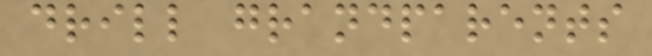drill grandparents
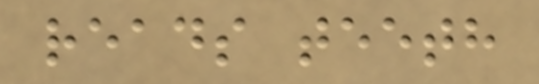reads teeth
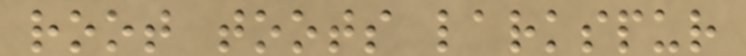root toots larkspur
